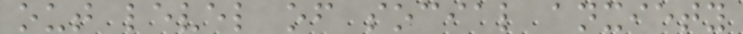out level of social anxiety
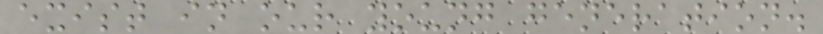exist in our young generation.
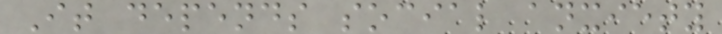It depends social anxiety
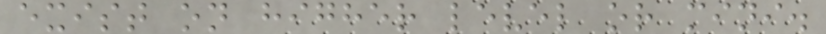exist on higher level or mini.
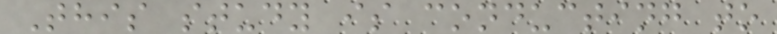This study is conducting to
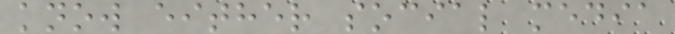know either social media
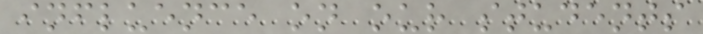influence on our students
